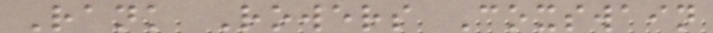Rank Rowers Coxswain
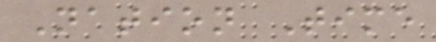Nation Time
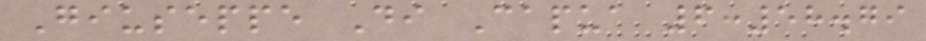Giuseppe Di Capua 6:58.79
